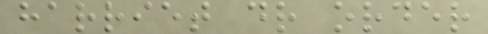harriet dr order
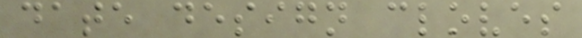date design cloves
